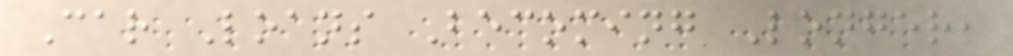Car Loans Becoming Longer,
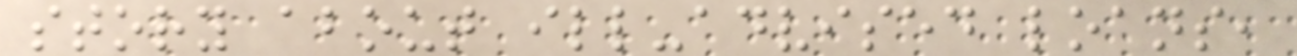story about ill-advised loans,
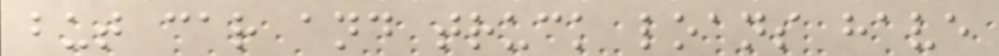but car and truck loans have
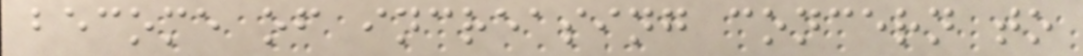become of increasing concern to
